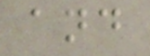and
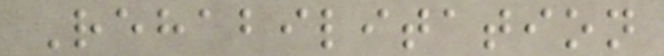Rehabilitation
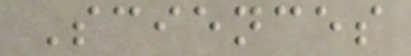Sciences
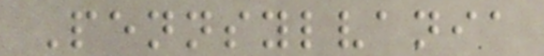Pennsylvania
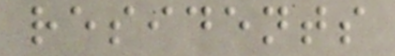residents
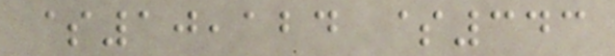$10,124 $343
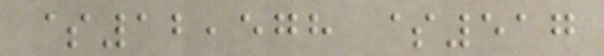$12,578 $517
